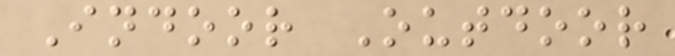Indoor Outdoor
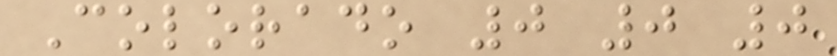Colorado 0 0 0
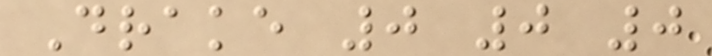Drake 0 0 0
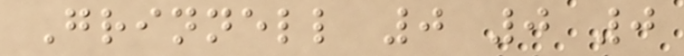Grinnell 0 0 0
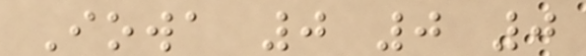Iowa 0 0 0
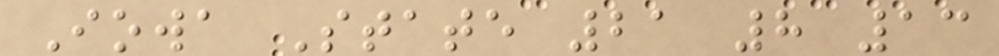Iowa State 21 8 13
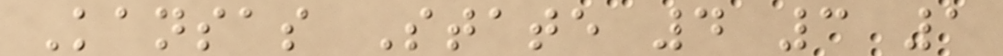Kansas State 4 3 1
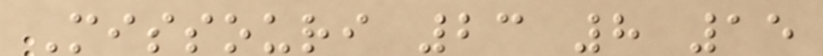Missouri 23 8 15
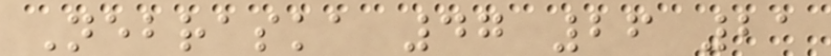Nebraska 47 26 21
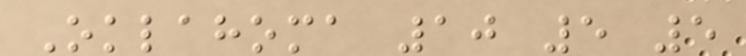Oklahoma 10 5 5
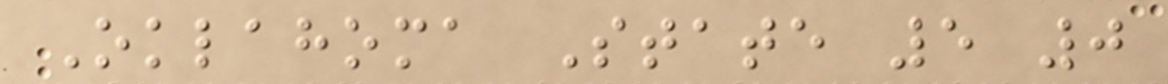Oklahoma State 5 0
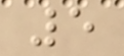5
